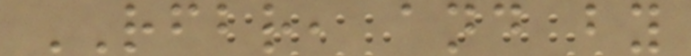RFBR, and by
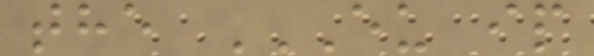the EU IP
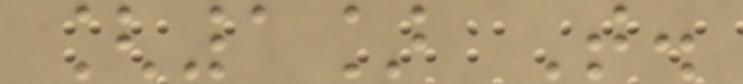[1] T.
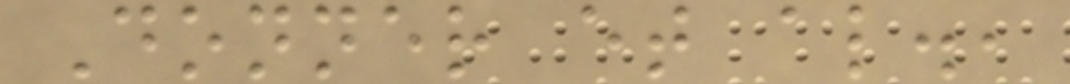Donner et al.,
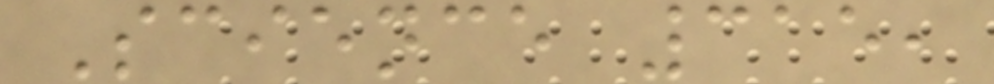Science 315,
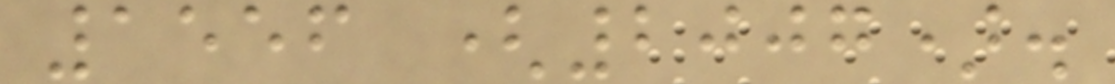1556 (2007).
